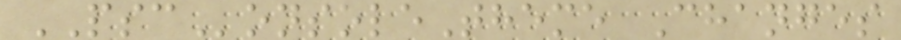PSConsoleTheme Changes
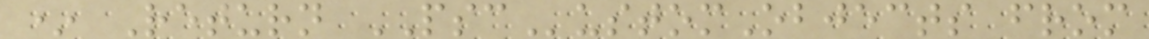* Return PSCustomObjects from
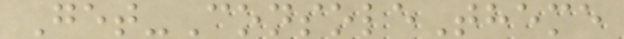Get-ConsoleTheme
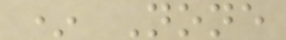* None
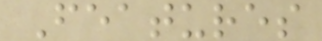Features
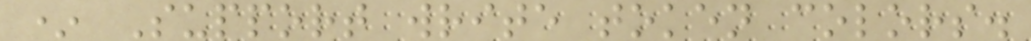* Support write token colors.
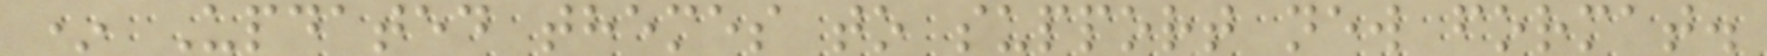* Updated themes to support new format.
